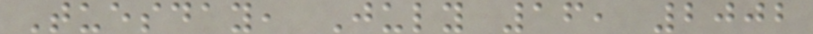Tuesday, July 16, 2002
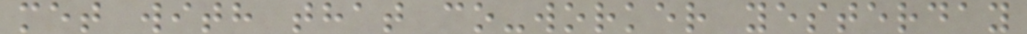met with that co-worker yesterday
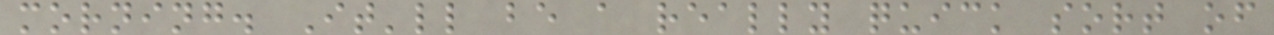morning. It'll be a really quick sort of
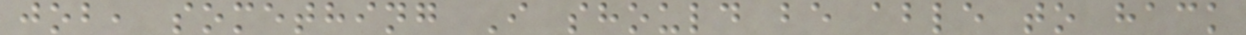job, something I should be able to hack
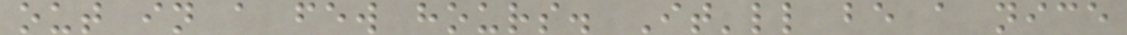out in a few hours. It'll be a nice
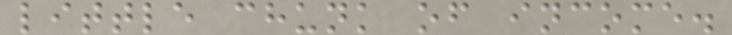little chunk of income.
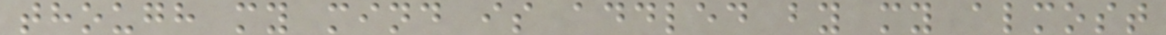though my mind is addled by my almost
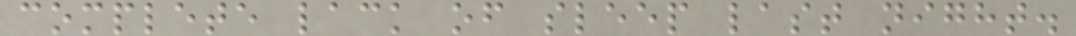complete lack of sleep last night.
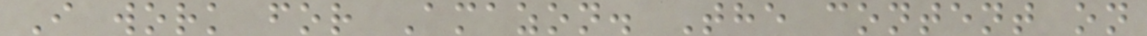I work for Amazon. The content on
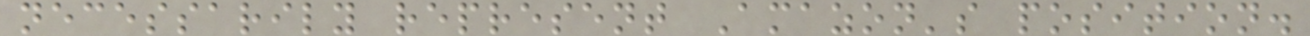necessarily represent Amazon's position.
